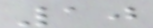10
